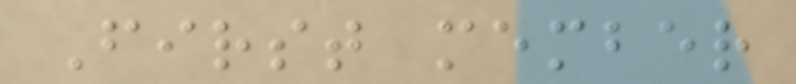First member
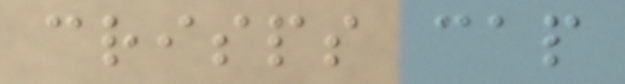crisps cap
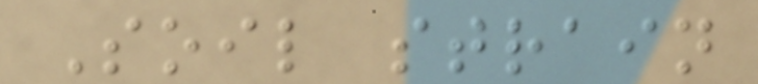Soil strain
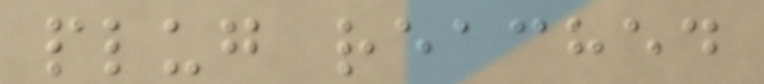plug reached
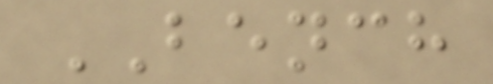BENCH
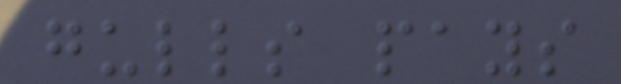gulls pays
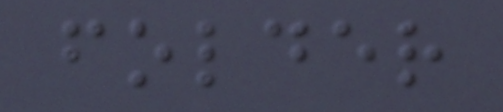folder
